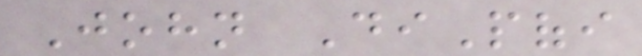John DiPofi
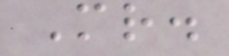Mr.
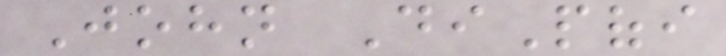John DiPofi
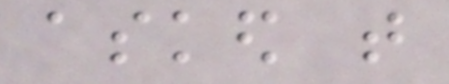asked that
